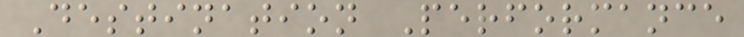Destination Performance
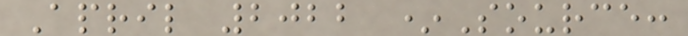April 2022 *Source:
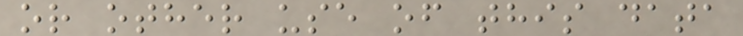or other use of this data
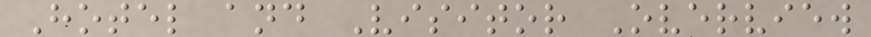Hotel and Visitor Overview
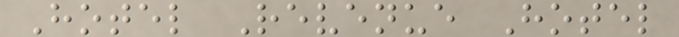Hotel Revenue Hotel
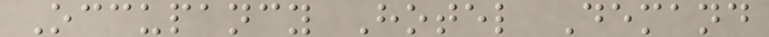Occupancy Hotel Demand
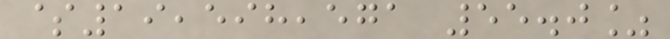$19,598,571 55.0%
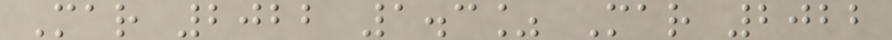Mar 2022 1.3% Mar 2022
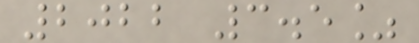2022 3.5%
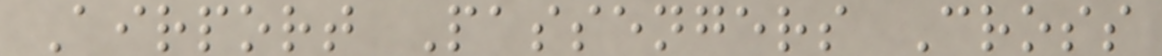Airport Passengers Cross
